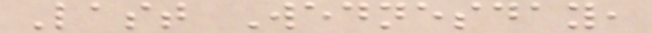Last Wednesday,
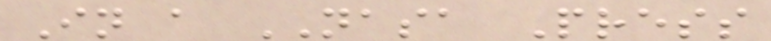In a NASA Press
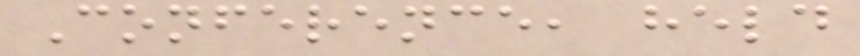Conference, held
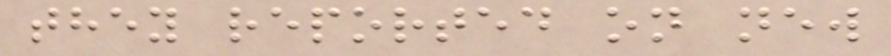they reported on new
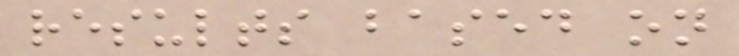results based on
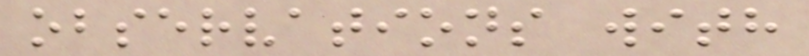observations with
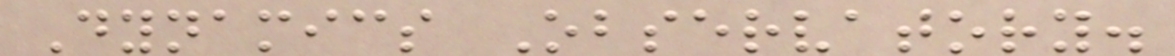Dynamics Observatory.
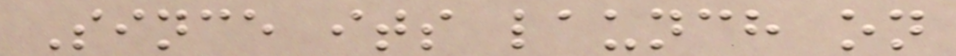Since its launch on
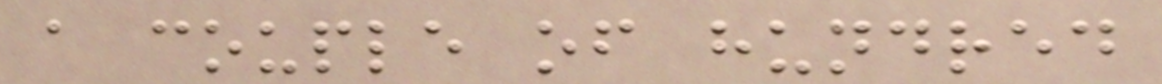a couple of hundred
